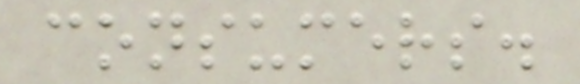consumers.
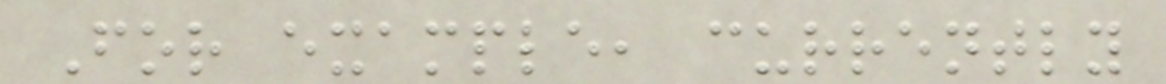For example, currently
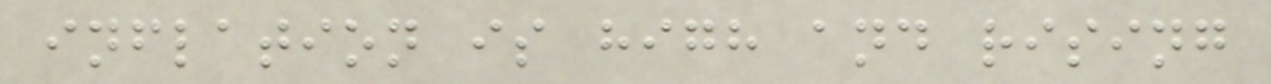inflation is high and rising
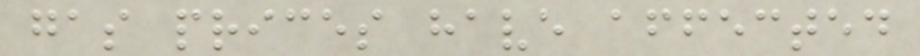gas prices have affected
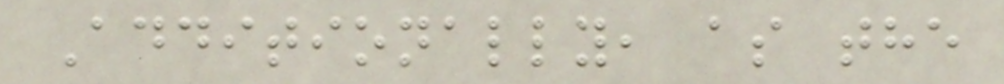Additionally, as the
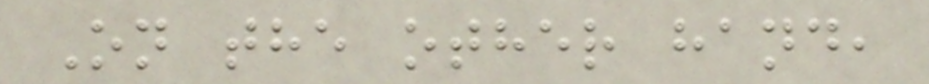On the other hand,
